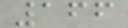166
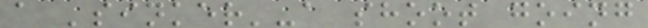a 'sinker'-a shoot going
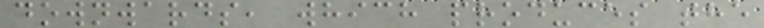downwards, which produces the
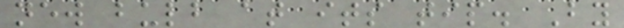new bulb at its tip. By
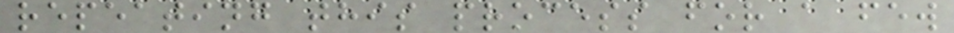repeating this process for a few
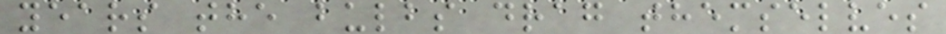years the bulbs drag themselves
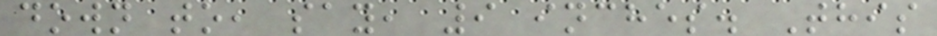down to, say, 9 inches. This
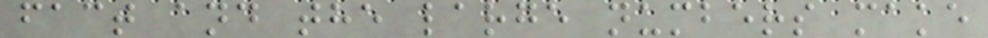fact and the large numbers make
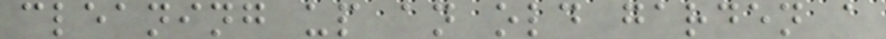cleaning up an old garden a
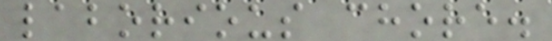laborious chore.
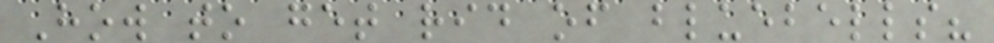How to get rid of bluebells?
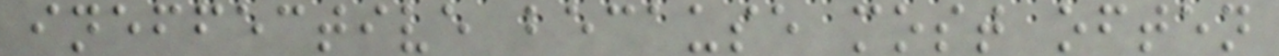ineffective because most often
